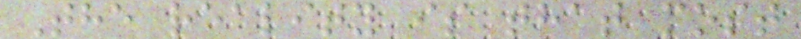The reality is that most
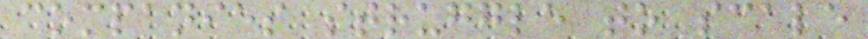companies struggle to scale
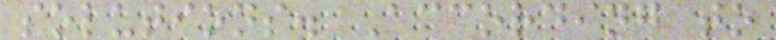solutions. According to
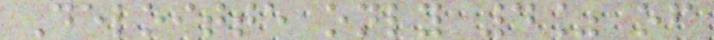Deloitte only 4% of
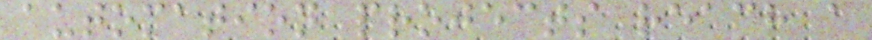automation projects reach a
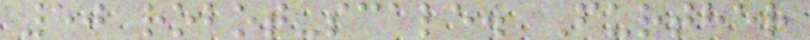50 robot-scale. Further
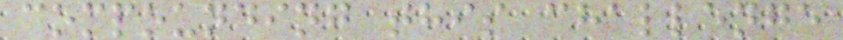compounding this challenge
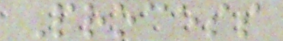Process
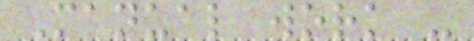Manual work -
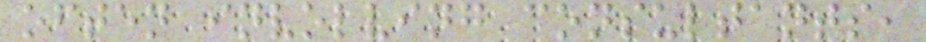often involving consultants,
